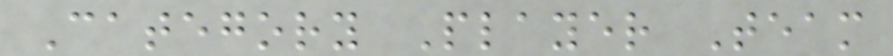Category Player Team
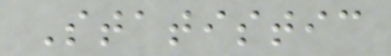Statistic
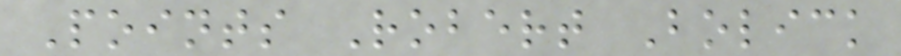Points Robert Bolick
